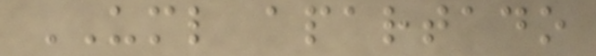UML apartado
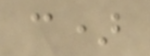c)
